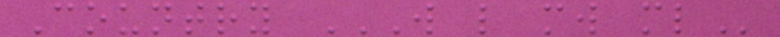Country W L MW ML
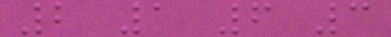2 1 6 3
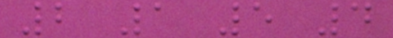2 1 5 4
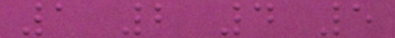1 2 4 5
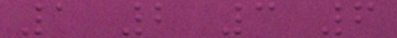1 2 3 6
